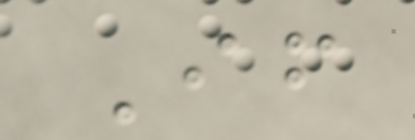If
